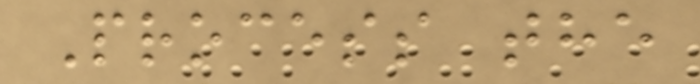Process the
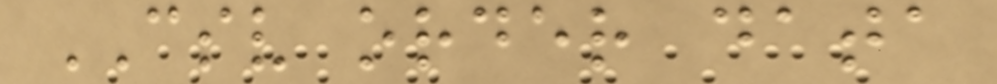CSV order data
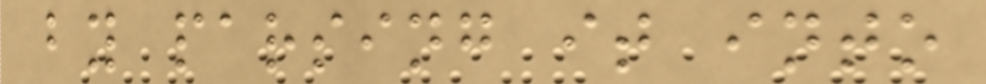by parsing it into
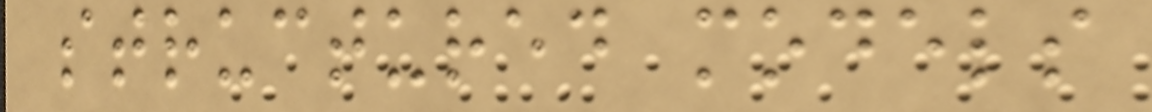structured models
